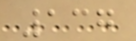137
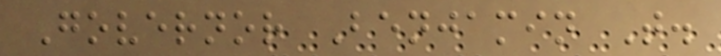Governor Benjamin T.
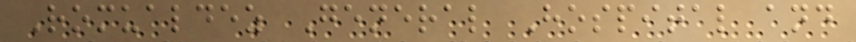Romualdez General Hospital and
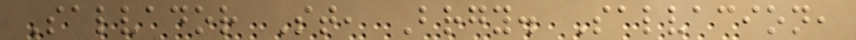Salvador St, Brgy. Salvacion,
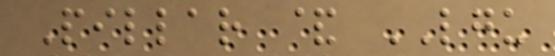Pillar & LGU
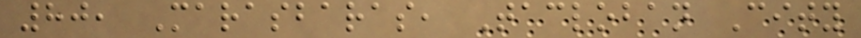80, Marasbaras, Tacloban City
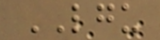LGU
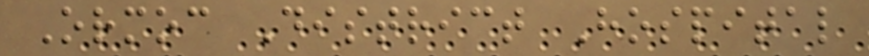Ormoc District Hospital
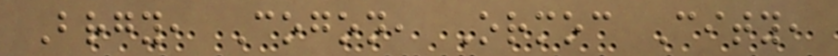Brgy, Cogon, Ormoc City,
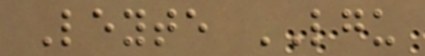Leyte LGU
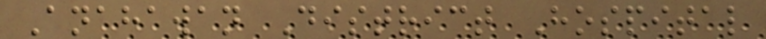Anahawan District Hospital
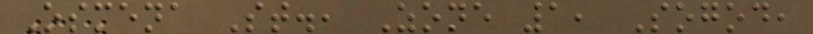Osmena St., Zone 1, Sogod,
